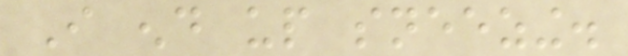I end up sneezing.
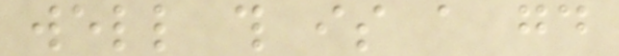well this is a good
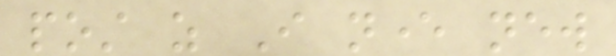post as I never new
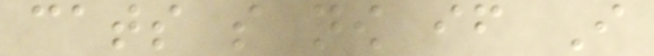cats so now if I
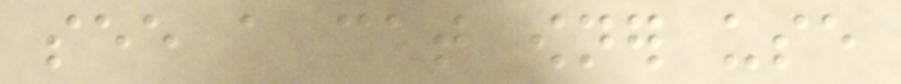see a cat owner use
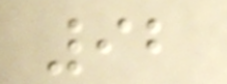92
